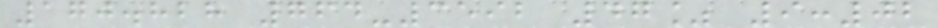170.828 764-3592 47% 9:02
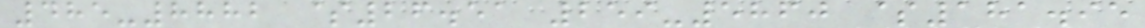485-8882 $26.51 259-5860 $181.95
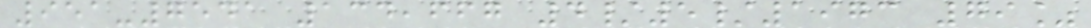951-7541 134,667 4/5/1973 79%
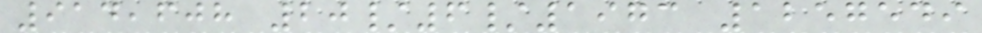914,608 20/6/1973 1257549
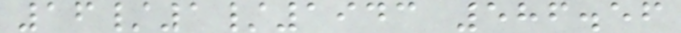16/1/1943 586.56
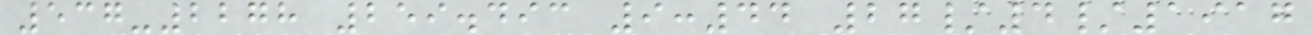537-2278 259.493 9:44 27/4/1917
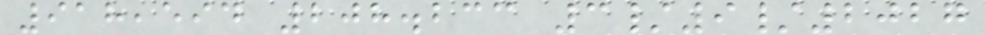918,594 208.233 3/9/2027
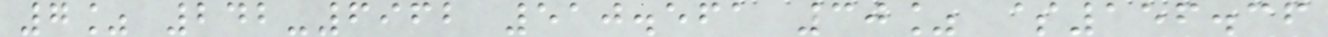7% 242-6962 510.561 30% $156.36
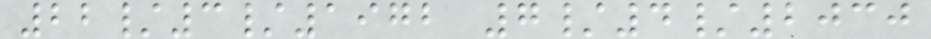22/3/1972 7/4/2030
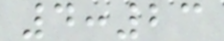4:23
